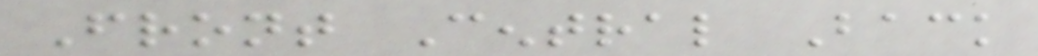Front Central Back
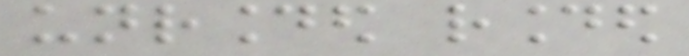unrounded rounded
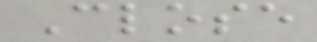Close
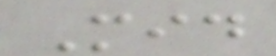Mid
